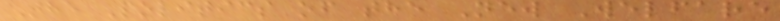The Politics of the New Welfare
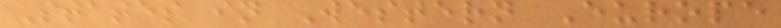States in Western Europe
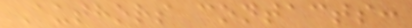Authors contacts:
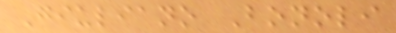Giuliano Bonoli
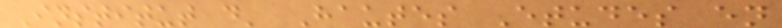Institut d' Hautes Etudes en
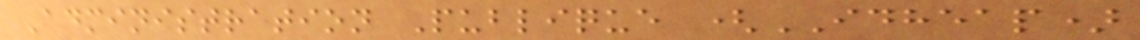Administration Publique (IDHEAP)
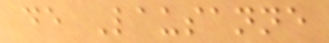de Lausanne
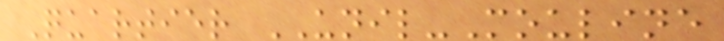Quartier UNIL-Mouline
